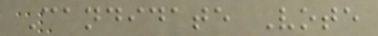Candidate Vote
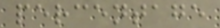percentage
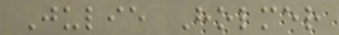Julie Holmer
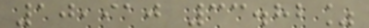10,910 33.82%
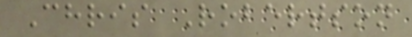Chris Robertson
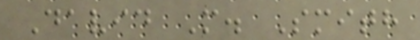David M. Smith
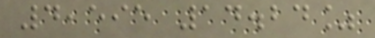4,595 14.24%
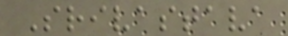Srivastava
